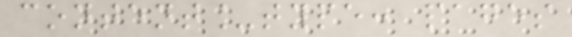content_type: pages
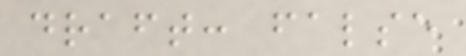draft: false
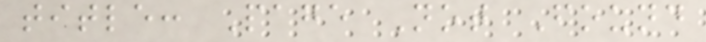title: Page Not Found
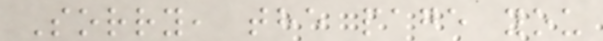Sorry, the page you
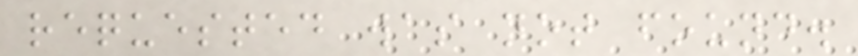requested was not found.
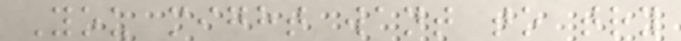You might want to try
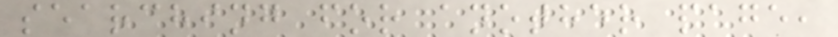searching for another page,
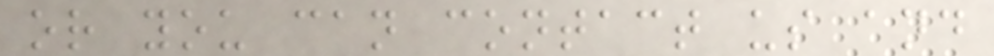or you can contact us and
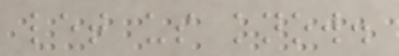let us know.
